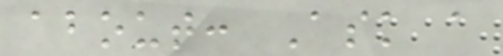about: Ask a
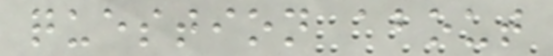question about
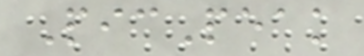PicPeak
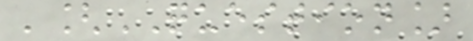'[QUESTION]
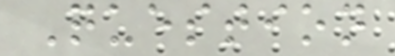Question
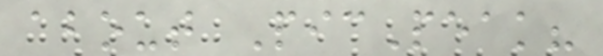about PicPeak?
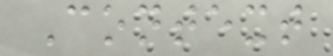Context
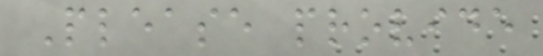Please provide
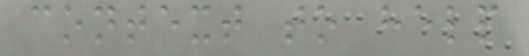context to help
